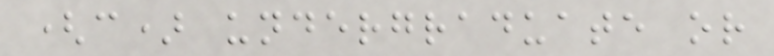(c) undergraduate or
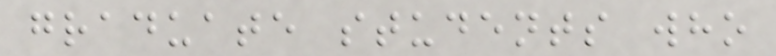graduate students who
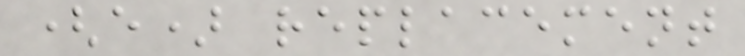(e) replacement
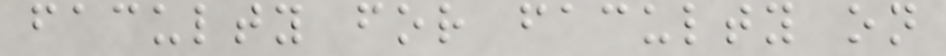faculty for faculty on
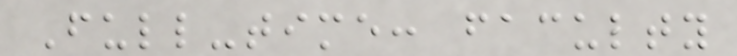Full-time: faculty
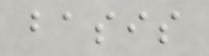basis
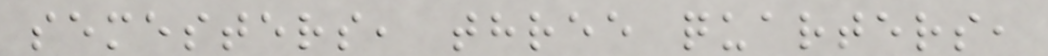semesters, three quarters,
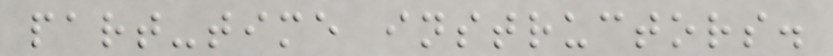part-time instructors.
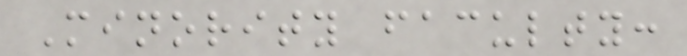Minority faculty:
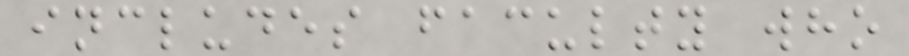includes faculty who
